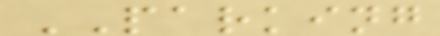PARKING
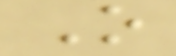O
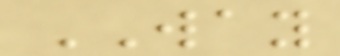WAY
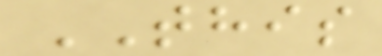THIS
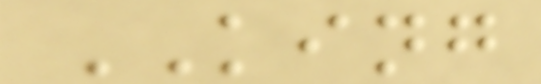KING
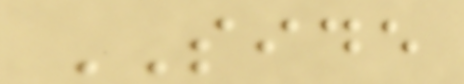SIDE
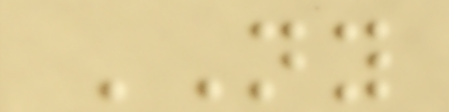NY
